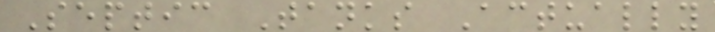Septic Tanks Actually
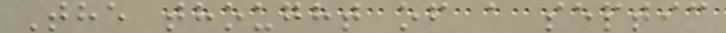The thought of a septic
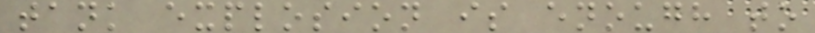tank explosion is enough to
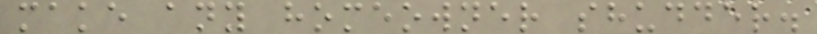make any homeowner shudder.
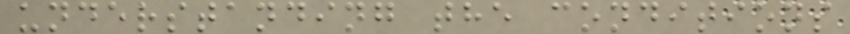understanding the conditions
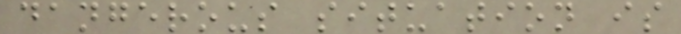dangerous situation is
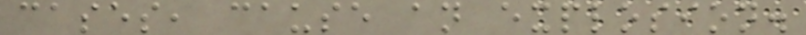cases, cause an explosion.
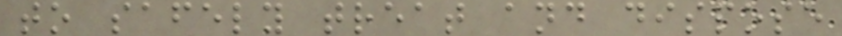to safely treat and dispose
